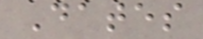Dates
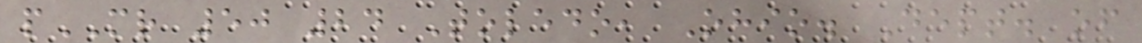pMR 50 24 Toledo, Ohio. Dept. of
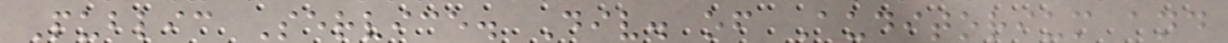Public Service. Div. of Auditorium and
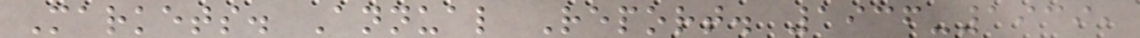Markets. Annual Report. 1936-1939,
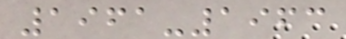1961-1963
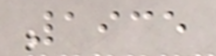1935
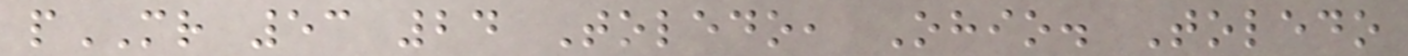pMR 53 24 Toledo, Ohio. Toledo
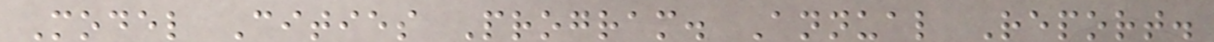Model Cities Program. Annual Report.
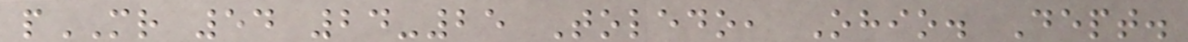pMR 54 24-25 Toledo, Ohio. Dept.
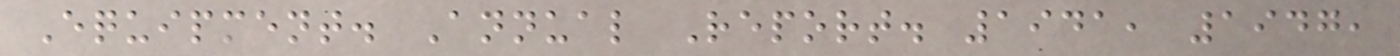Equipment. Annual Report. 1941, 1947,
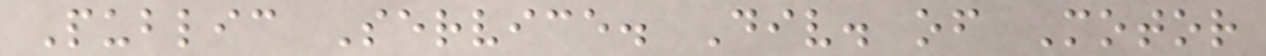Public Service. Div. of Motor
